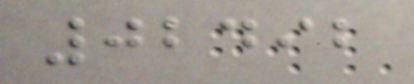02492
